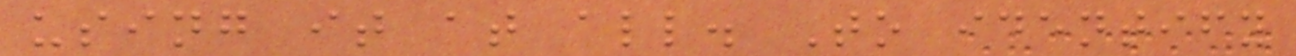using it at all. To identify
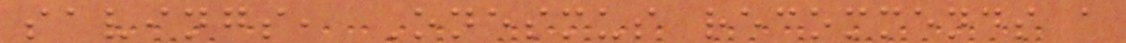savings, Onesmus recommends a
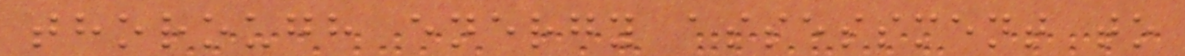thorough energy assessment to
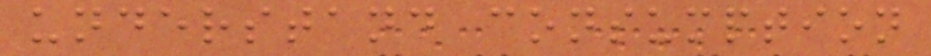understand consumption
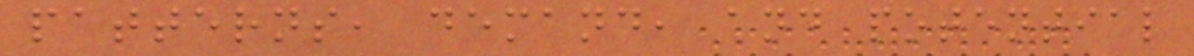patterns, demand, and potential
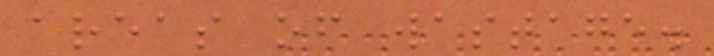areas of wastage.
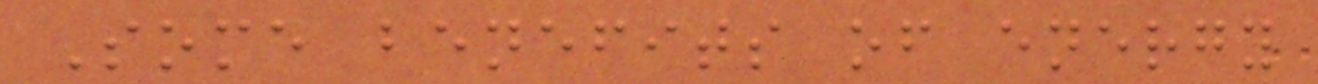Some benefits of energy
